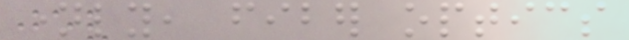namely, fiber optics
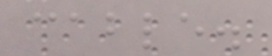cable.
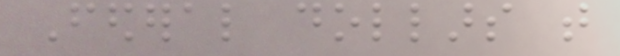Federal dollars that
